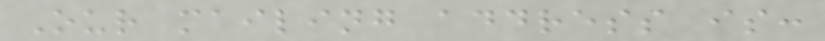Our mailing address is:
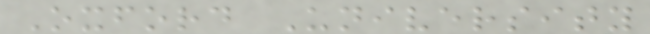Oxford University
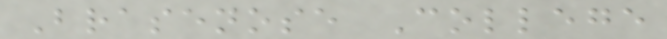Brasenose College
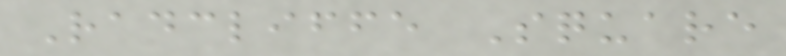Radcliffe Square
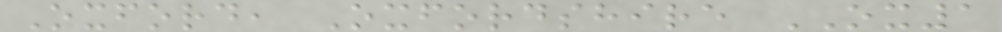Oxford, Oxfordshire OX1
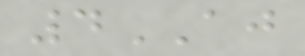4AJ
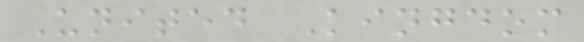United Kingdom
